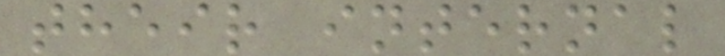their internal
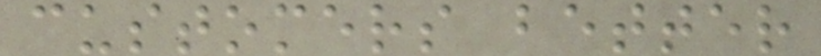customers better
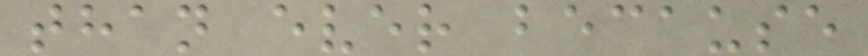than ever because
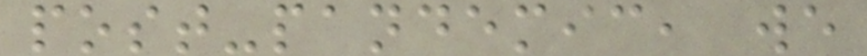post-pandemic, we
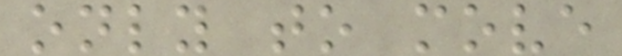only to move
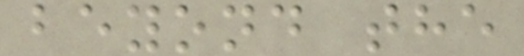beyond the
